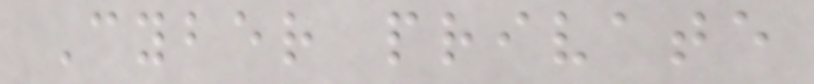Cyber private
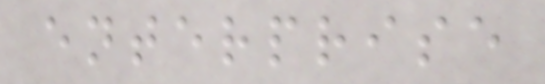enterprise
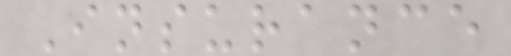Insurance
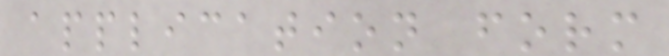application form
